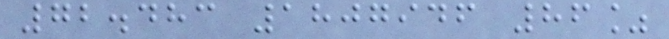72.483 1807946 86%
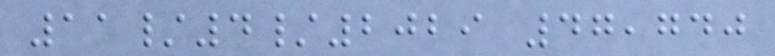11/4/2029 47,740
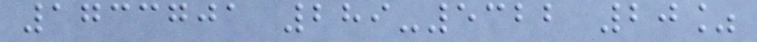1733701 289-5322 20%
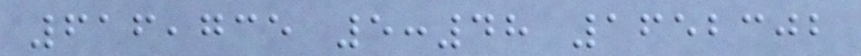616,735 5:48 1652302
